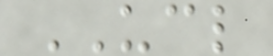UCL
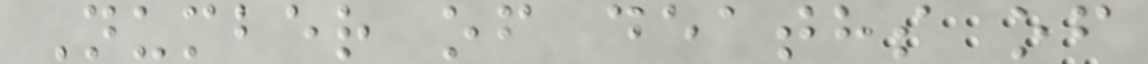Number of deaths of
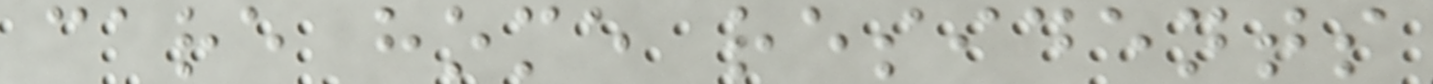care home residents
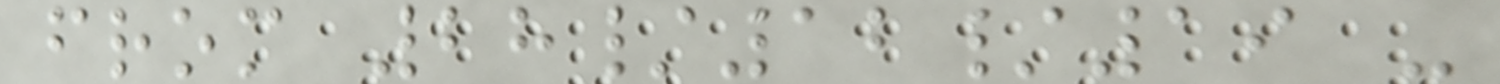from 28/12/19 -
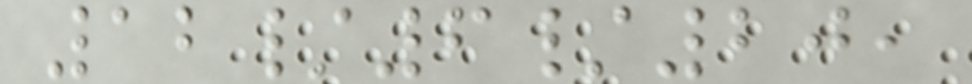12/6/20,
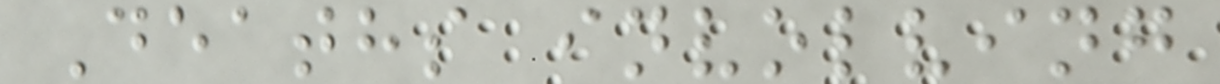Deaths involving
